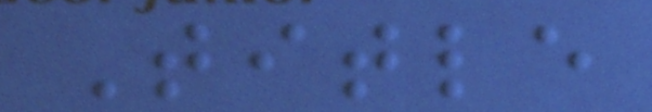Title
